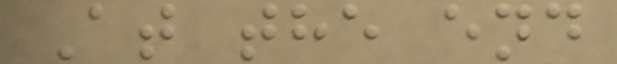At the end
